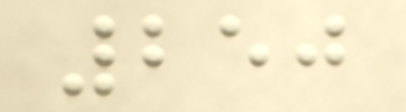250
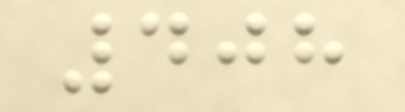408
